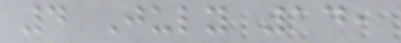4 July 14,
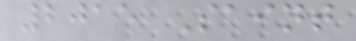2015 Saint
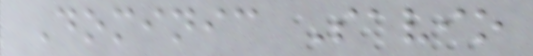Dominic Savio
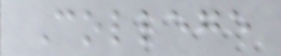College
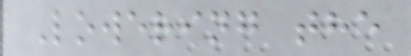Lowering the
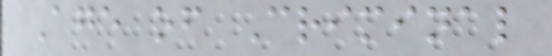Age of Criminal
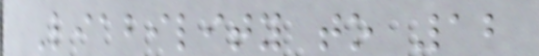Liability to 12
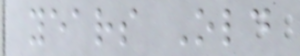years Old
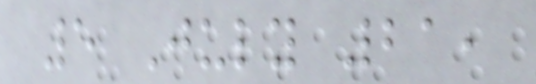5 July 21,
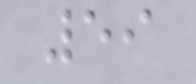59
